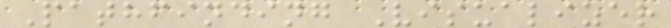Pathfinding Visualizer
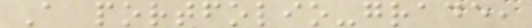A portfolio-grade,
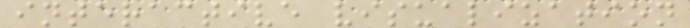interactive visualization
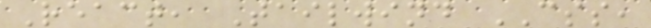React, Tailwind CSS,
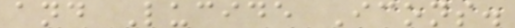and Lucide Icons.
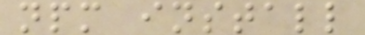npm install
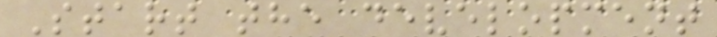Start the development
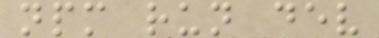npm run dev
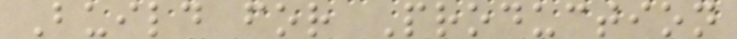Build for Production
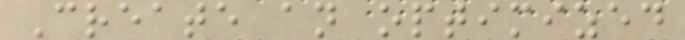Create an optimized
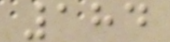184
